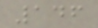146
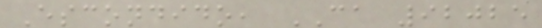Escondido, CA 92025
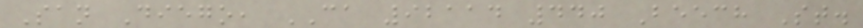San Diego, CA 92114 440 Beech St.
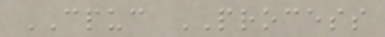CPUC PROCESS
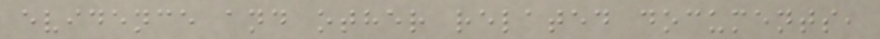evidence and other related documents,
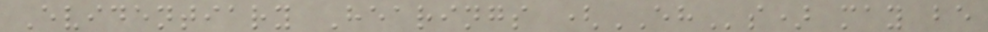Evidentiary Hearings (EHs) may be
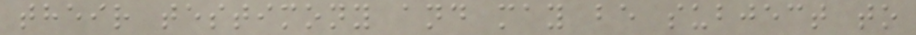their testimony and may be subject to
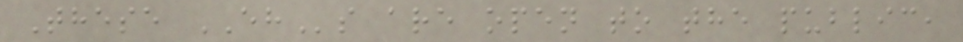These EHs are open to the public,
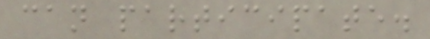can participate.
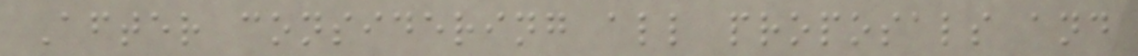After considering all proposals and
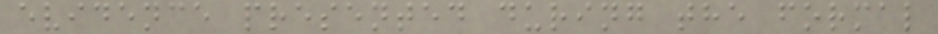evidence presented during the formal
